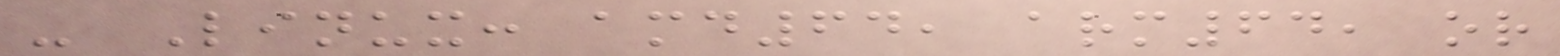- Linux: amd64, arm64, or
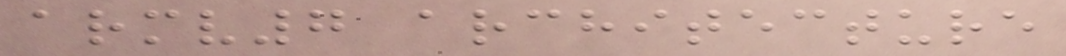armv7 architecture
